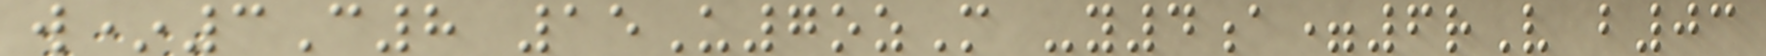w*3C8 15U7ozM -y4a=6rV b03
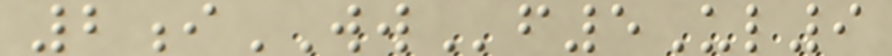2iWWf5Ul9
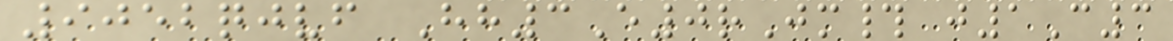9052qjvf Hh3E0rJm# j1C3
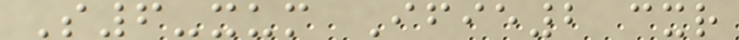S6-xum Ifie2 cxr
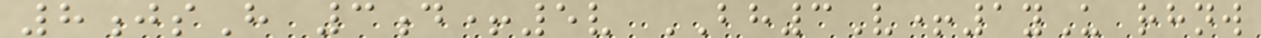8jsH 3d+5v BH3V+1yU rhnw
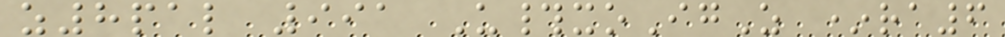z8pal 991 U#xoIgZ *ra6
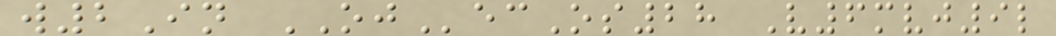w2In OJecOs28 V6mvj9l
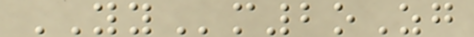YYm2oZg
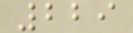229
